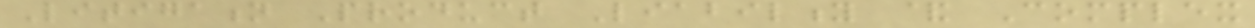Litigation Product Liability & Complex
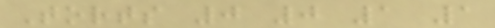Torts 0 0 1 1
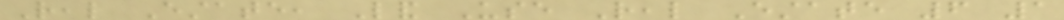Real Estate, Land Use Real Estate 6 1
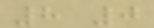8 0
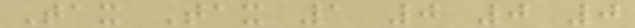Tax Tax 1 0 0 0
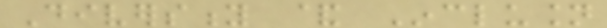Diversity & Inclusion
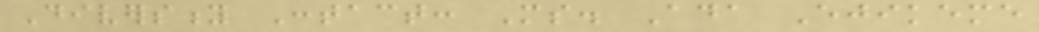Diversity Contact: Ms. Ada Ejikeme
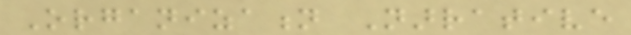Organization Narrative
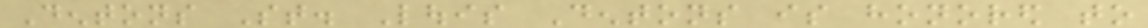Dentons St. Louis Dentons is honored to
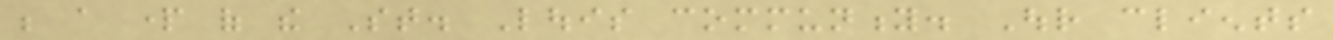be a part of the St. Louis community. Our clients
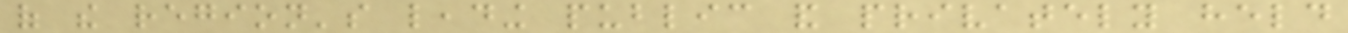of the region's leading public and privately held
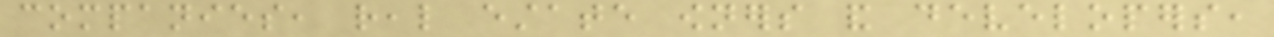companies, real estate owners and developers,
